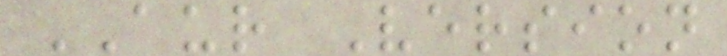AUR Version
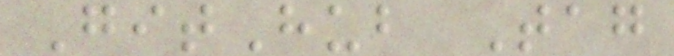GitHub Tag
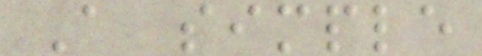A simple
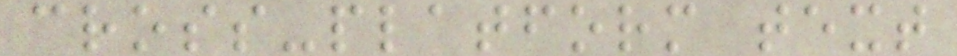cross-platform text
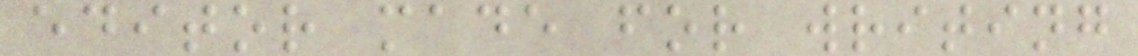editor made for writing
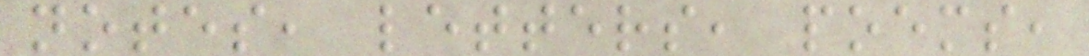notes, letters, poems,
